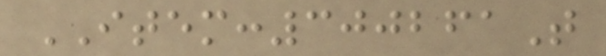ITEM:300261T
